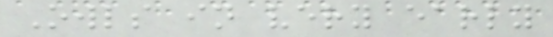Owls in very early
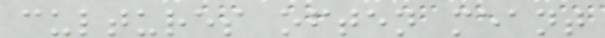cultures often meant
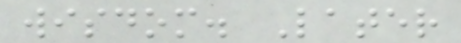wisdom. Later
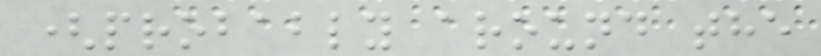(probably around the
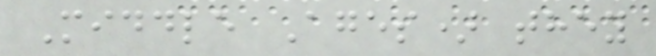Middle Ages) they
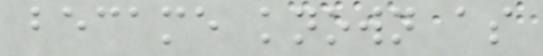became known as
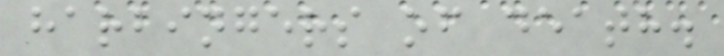harbingers of death.
